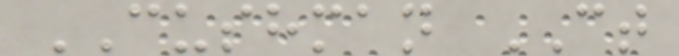CUSHMAN CT
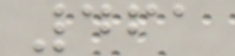461
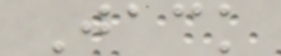Jack
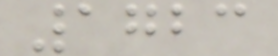1723
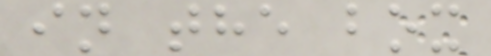in the box
